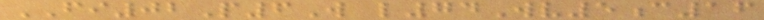FI02P6W l74Wv5c16
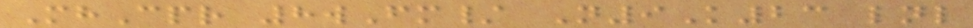MhCpr 8wFm/ N9K23 lnl
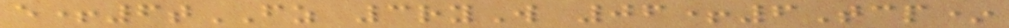e+6tFZ 3ryW 06+6Tcp*
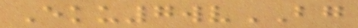Eku7wvBG
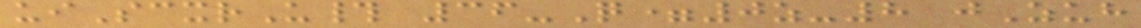uiScxrU# 36-Q=0z-8 jZuh
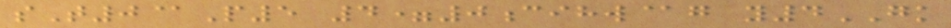sT0@P5 4=0cihw@g y4GK
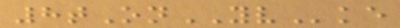8tOnYVke
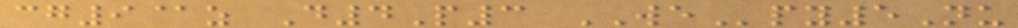cg9@z D4P3 WEpy5Nu
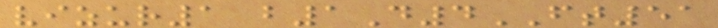vizur1 b1D4FT51
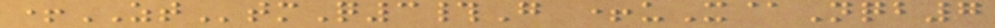+ZTtmQ3#G +uX@Nqb7
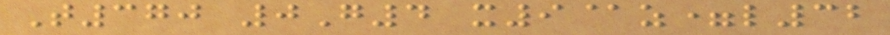T370 0G4 x9@z=l32
